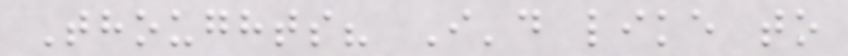Thoughts? I'd like to
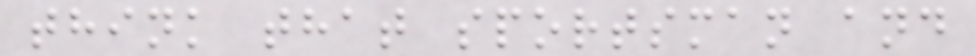think that sportsman and
